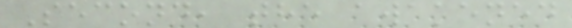Second, the awakened
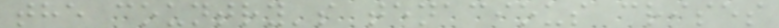the country's tenacious crises
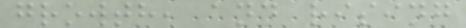growth, and rising
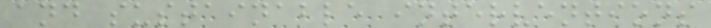and sustainable interventions
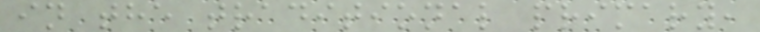in the traditional primary,
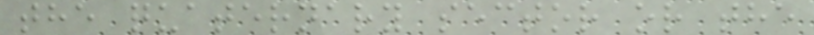the quaternary sector or the
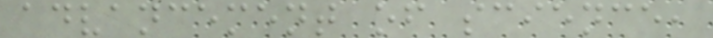advancement of science,
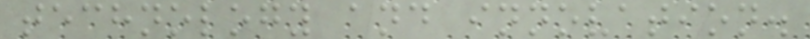technology and innovation.
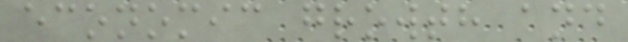economic growth and
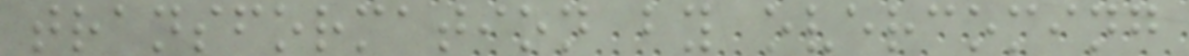transformation by overcoming
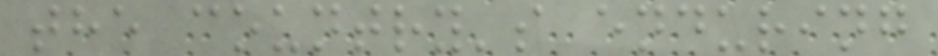the country's enduring
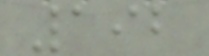192
